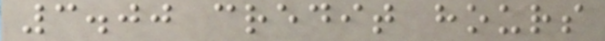3.00 credit hours
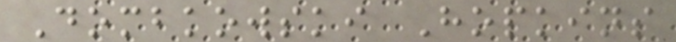Dombkowski Hopkins
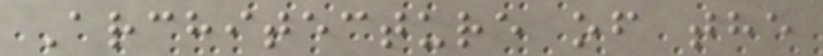Architecture of the
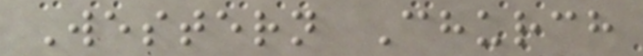Western Church
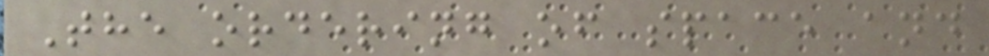The ordering of space and
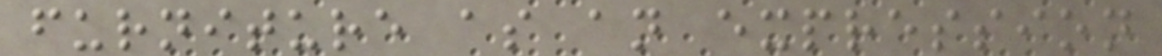furniture as an expression
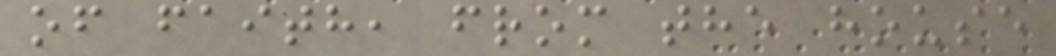of faith, from the house
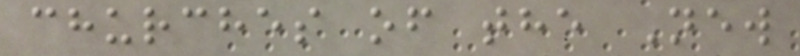churches of the New
